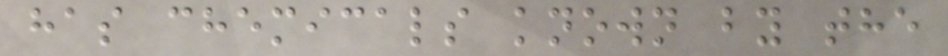has chemicals known by the
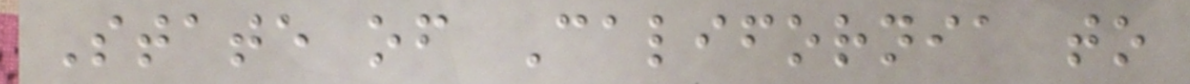State of California to
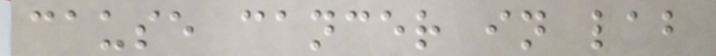cause cancer in lab
